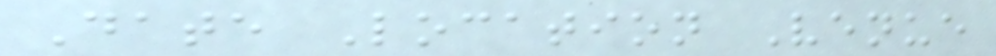Date Location Venue
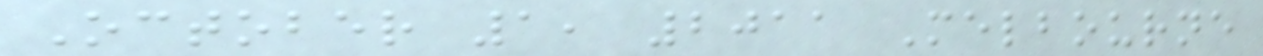October 1, 2011 Melbourne
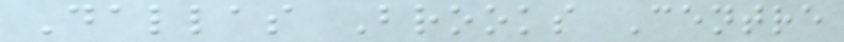Dallas Brooks Centre
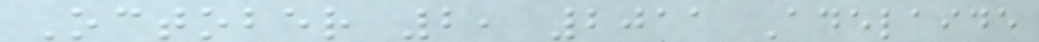October 2, 2011 Adelaide
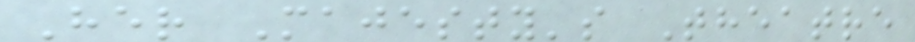Her Majesty's Theatre
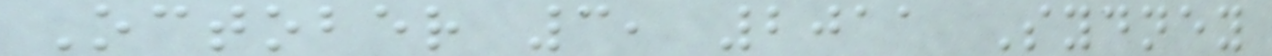October 3, 2011 Sydney
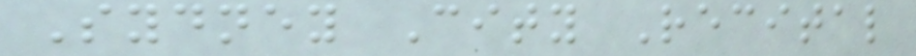Sydney City Recital
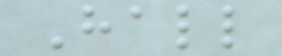Hall
